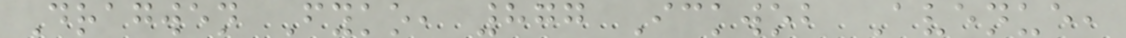Dragwen Fyko, 877 Ickwob Avenue,
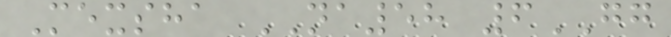Mexsha NA58 6GG
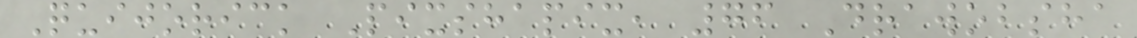Quijorick Pixshapix, 76 Drawobsha
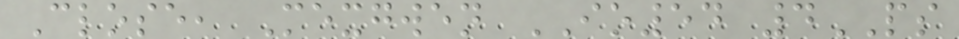Close, Mexgwen IO54 4PS
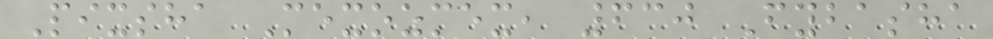Pixsha Mexozmex, 630 Fybasha
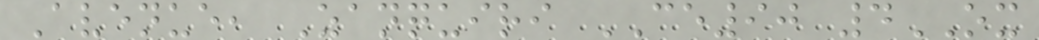Avenue, Zanquiri CE90 4OX
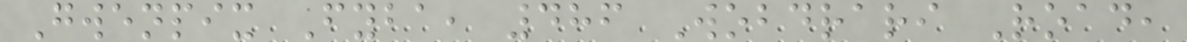Gwenpix Fyba, 486 Wobdrari Road,
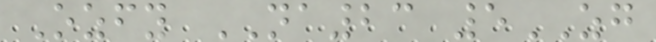Ozfy NA23 5ZG
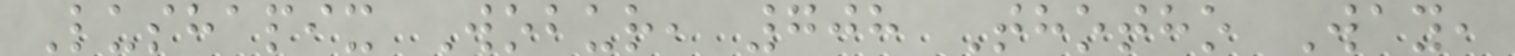Lushapix Wobur, 708 Thotho Way,
